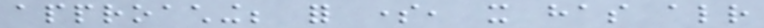approaching; for some, it has already
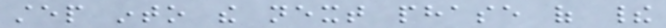step into the next phase of their
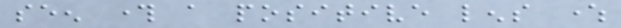seen through a positive lens where
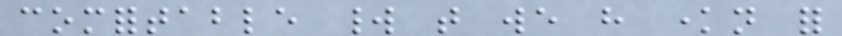comfortable world that we have known for
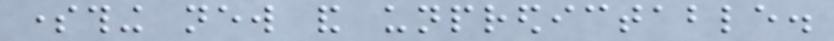something new and unpredictable.
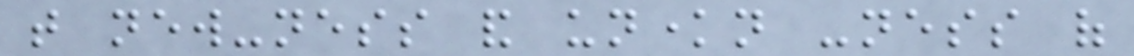that new-ness and unknown -ness of
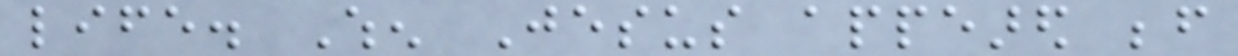life. When Jesus appeared before
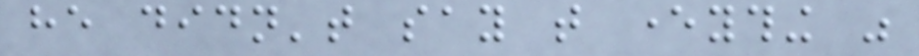he didn't say that everything was
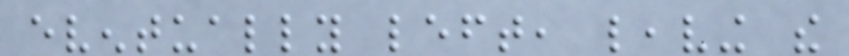eventually left, leaving the
